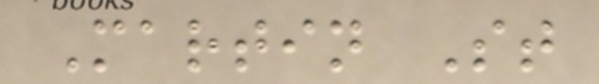Martin St
